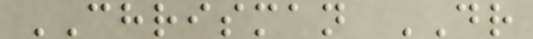CHRISMAN DR
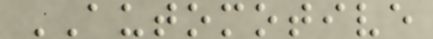AUTOMOTIVE
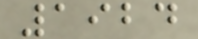1924
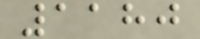1180
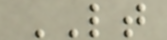LT
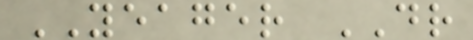YEAGER DR
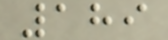189
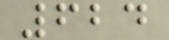624
